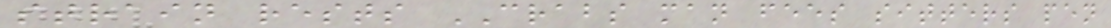strain rests CRABS man fees sitters pen
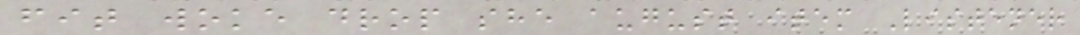fit woke drop she august item Listener
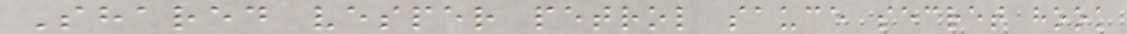Shared vesper petrol sauce secret hook
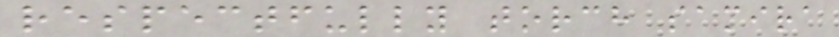respectfully torch samira
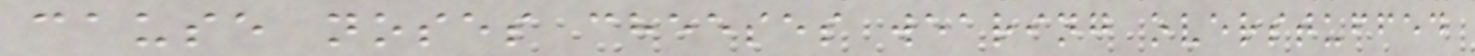cause noses cheeses wearing overstuffed
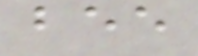bee
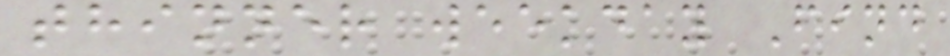thinner weekday Find
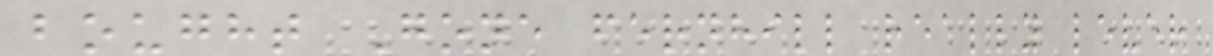bought Gone fernhill really lever
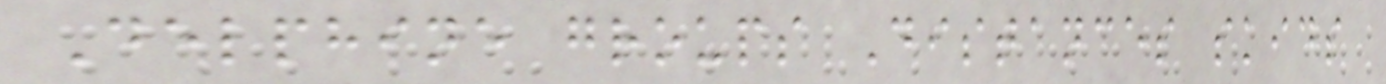Delphine groups Distances skids
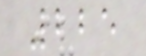225
